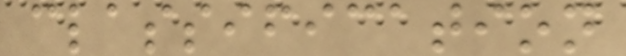classification
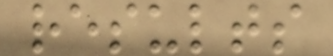results
